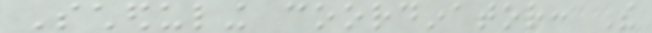Scheduling coordinator: The
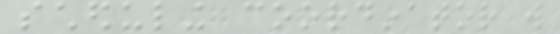scheduling coordinator will
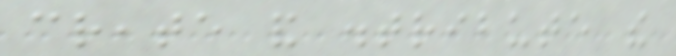create and distribute the
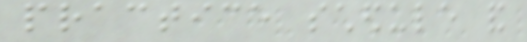practice schedule and
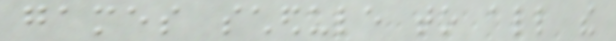games schedule to all the
